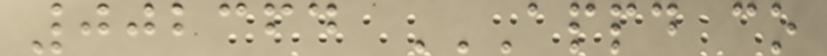002364 APPD CO
